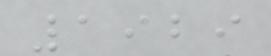1929
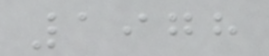1978
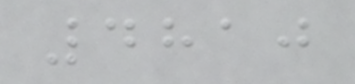4810
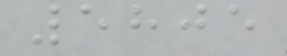5805
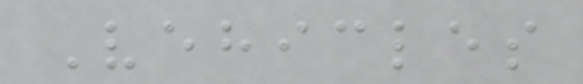Vehicles
